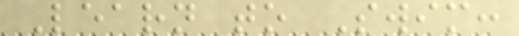Learn to Swim:
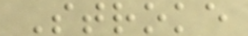Stroke
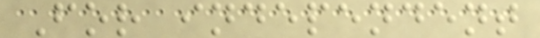For independent
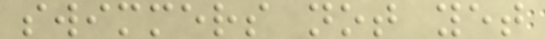swimmers not yet
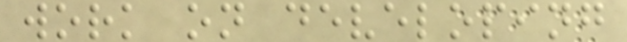work on developing
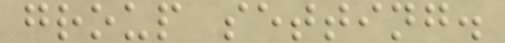group setting.
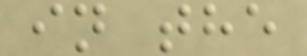in the
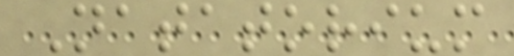Natatorium
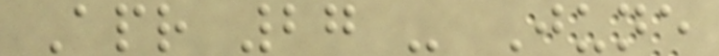Apr 27 - June
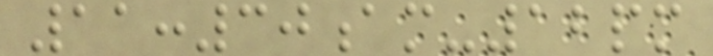11:30am-12pm
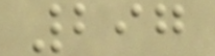297
